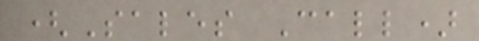(Sales Call)
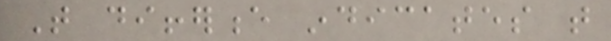That difference indicates that
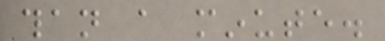than a minute.
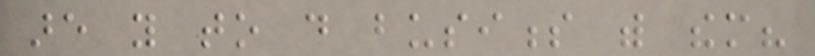are you to do business with them?
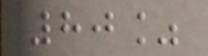80%
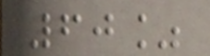60%
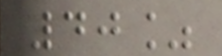40%
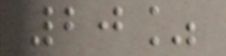20%
